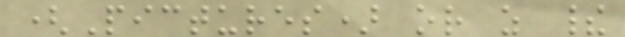(Pictures) or as their
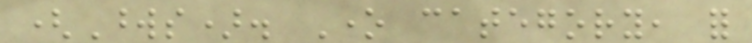(Words). One category, for
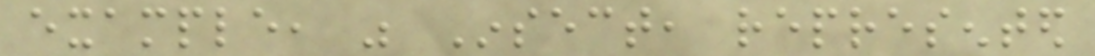example, was Insect, represented
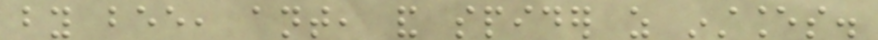by bee, ant, and spider as instances.
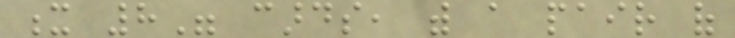x 8" cards, with a pair of
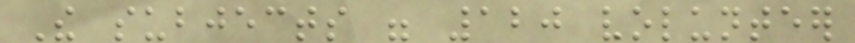The subjects were 120 volunteer
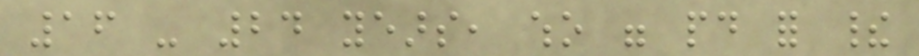16 - 24 years, who were paid for their
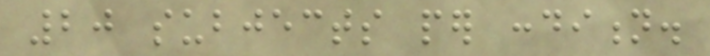20 subjects per condition.
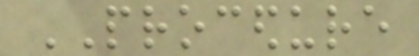PROCEDURE
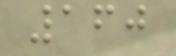160
